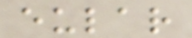eular
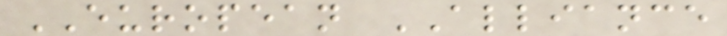EUROPEAN ALLIANCE
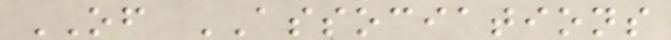OF ASSOCIATIONS
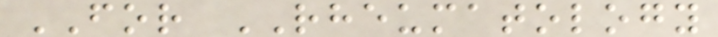FOR RHEUMATOLOGY
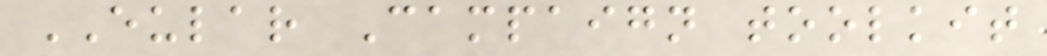EULAR Campaign toolkit
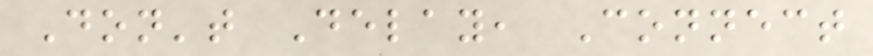Don't Delay, Connect
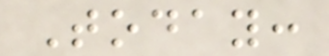Today:
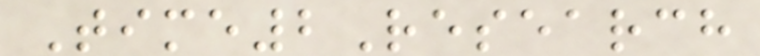Time2Research
